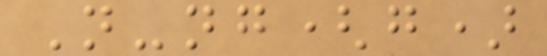N-ng(g)
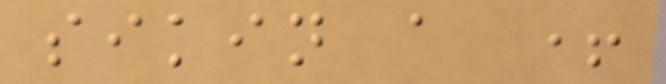sikin a +
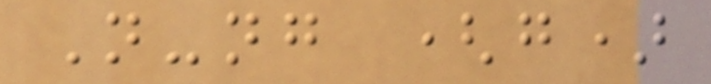N-ng (g)
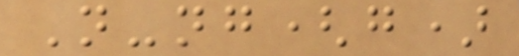N-ng(g)
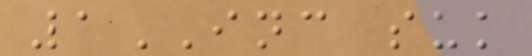1INC suk
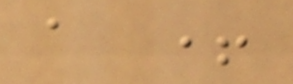a +
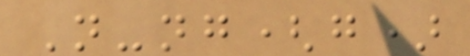N-ng(g)
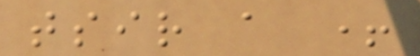tsir a +
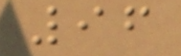96
